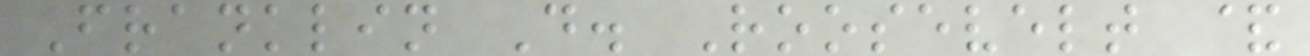Franklin D. Roosevelt &
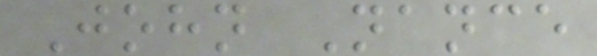John Nance
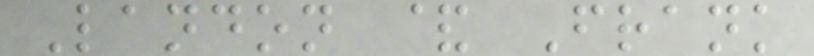Landon & Frank
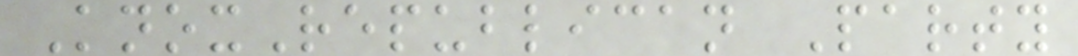KnoxRepublican Party
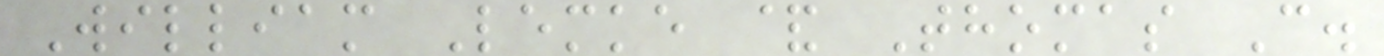William Lemke & Thomas C.
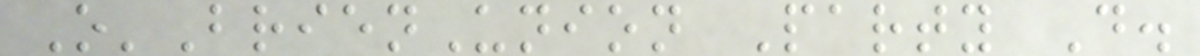O'BrienUnion Party D.
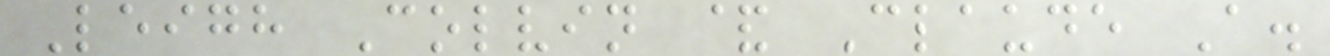Leigh Colvin & Claude A.
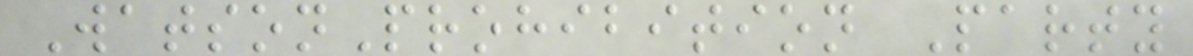WatsonProhibition Party
